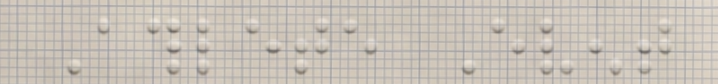Athlete Event
